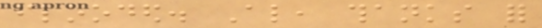flooded. Also, thanks for
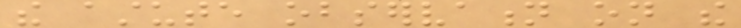the astute observation on the
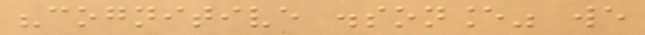"cognitive dissonance" we
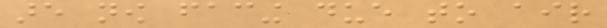are now facing due to air
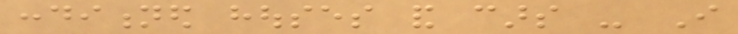conditioned houses and cars - I
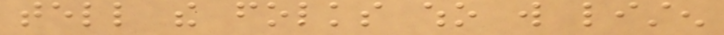tell the folks who will listen
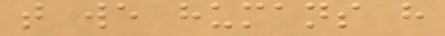that we humans have
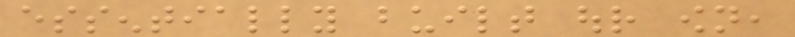essentially built our own,
